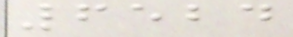6524
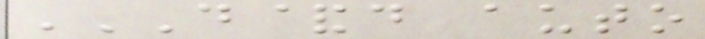D&D AUTO
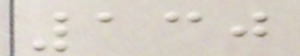130
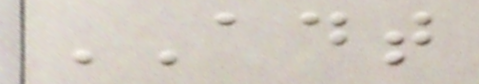ADT
